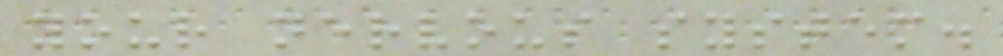your nervous system.
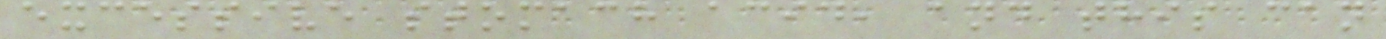excessive stomach acid, and this can
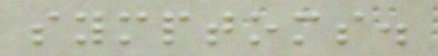symptoms.
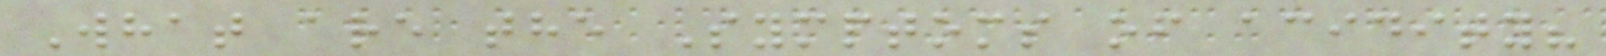What are the Symptoms of acidity?
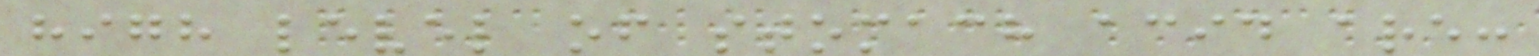high level of stomach acid are:
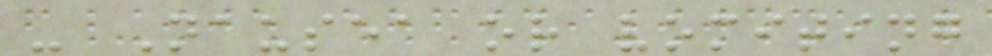- Nausea or vomiting
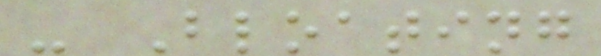- Bloating
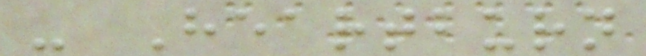- Heartburn
